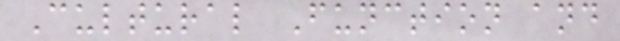Cultural Function and
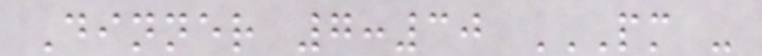Dinner 7:30 PM -
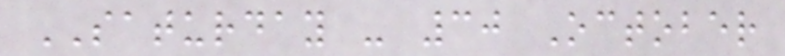SATURDAY - 30 October
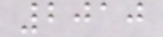2010
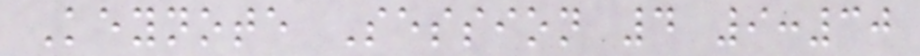Keynote Session 4 9:30
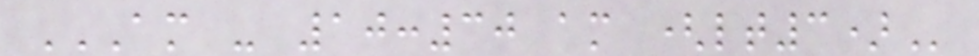AM - 10:30 AM (LT3)
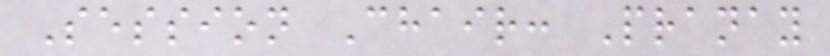Session Chair: Pranay
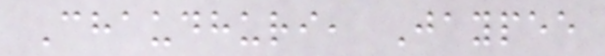Chaudhuri, Jaypee
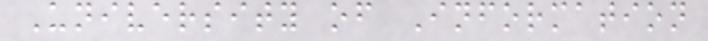University of Information
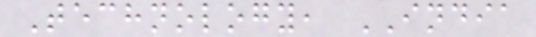Technology, INDIA
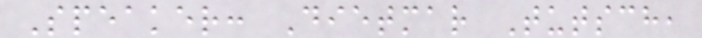Speaker: Dietmar Tutsch,
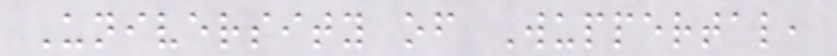University of Wuppertal,
